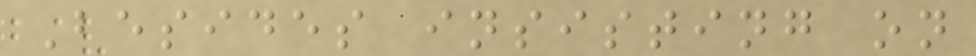Besides insisting on
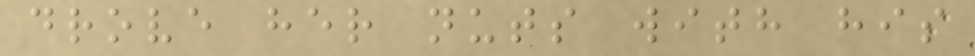drove her nuts with his
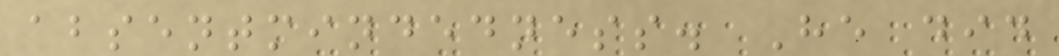absentmindedness. He did
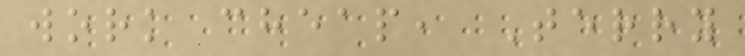work cheap, Terry
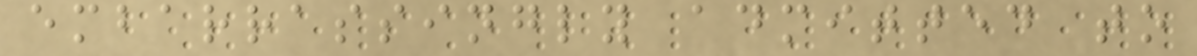embarrassingly admitted to
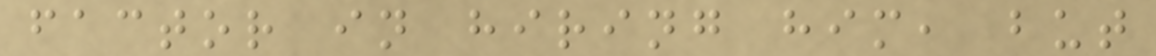factor in hiring him, but
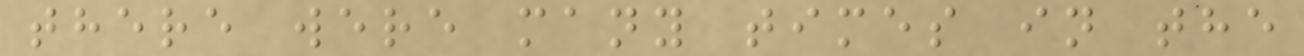there were many times in the
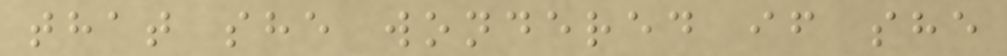that she wondered if she
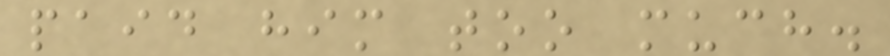paid him too much.
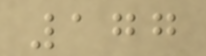177
